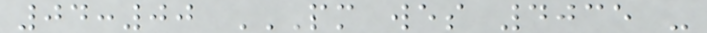04:00 PM WES 4035 -
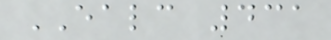EALC 431
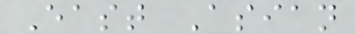East Asian
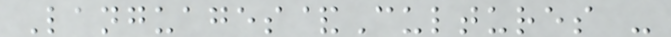Languages&Cultures -
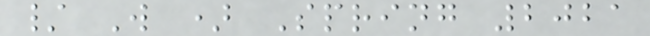/ W ) Spring 2021
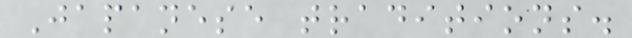Japanese traditions.
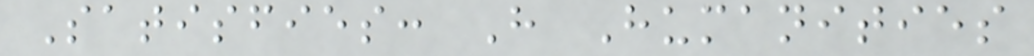Satisfies: H Humanities
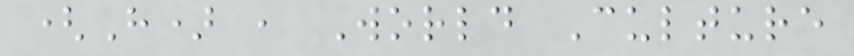(H) , World Culture
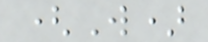(W)
